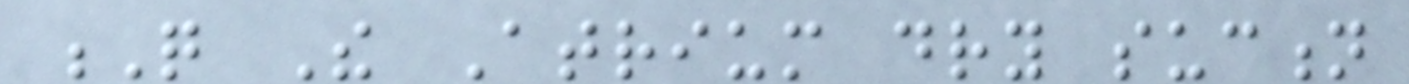Q The Atrium dry suction
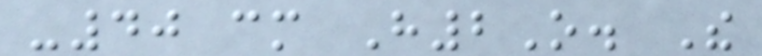-40 cm H2O. The
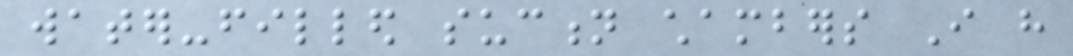water-filled suction chambers I have
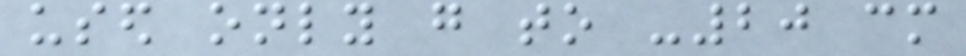used only go to -20 cm
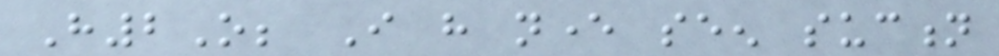H2O; I have never seen suction
